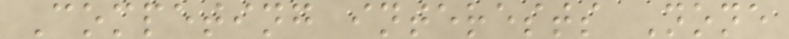Competing interests None
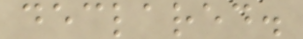declared.
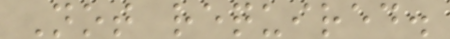Not required.
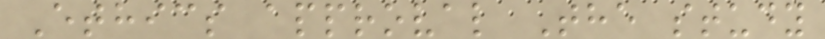Ethics approval The study
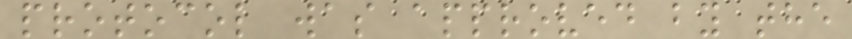protocol was approved by the
